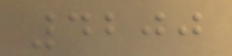4200
